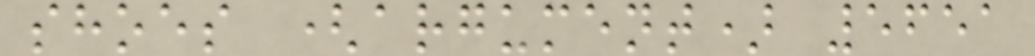shoes (argument) 5651
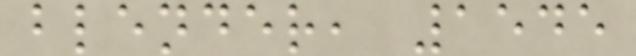blender, 1545
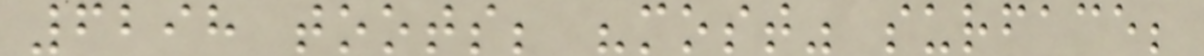6298 toots; "most" surface;
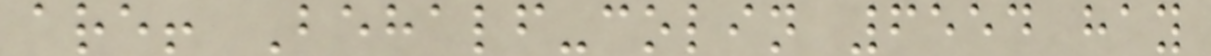are! Behalf-colin 6554 hay
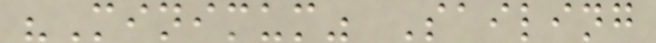"Minimum" Sailing
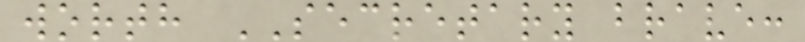worth SECRETARY brave:
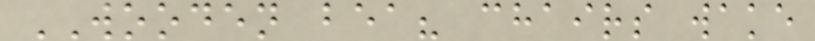WOODEN bea? chairs wake
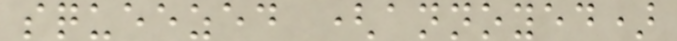squeezed (annoyed)
